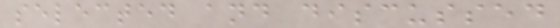selected and discussed
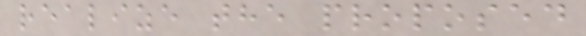realize the proposed
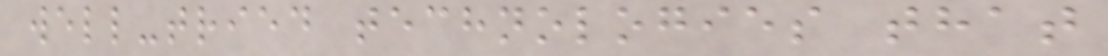well-tried technologies that
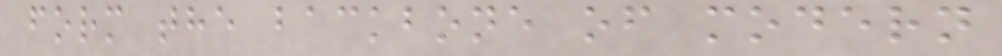form the backbone of modern
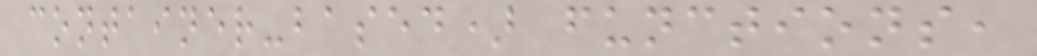container-based) functions,
